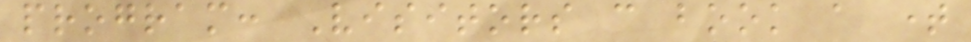program: Visitors can book a time
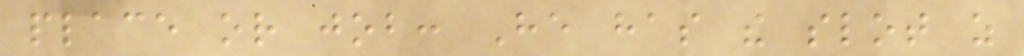place or job: He has the slot as
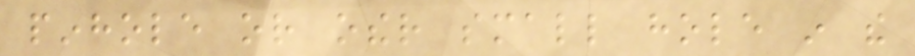pinhole or other small hole in the
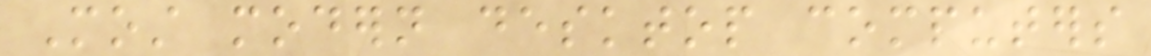Most modern desktop computers
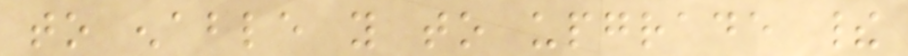to enable you to upgrade their
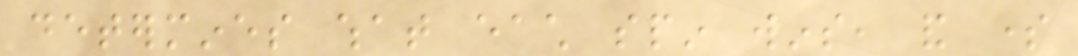determines what each spin wins, and some
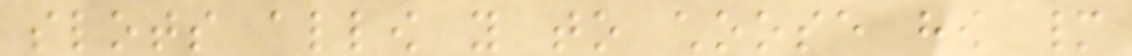slots allow you to choose how many
